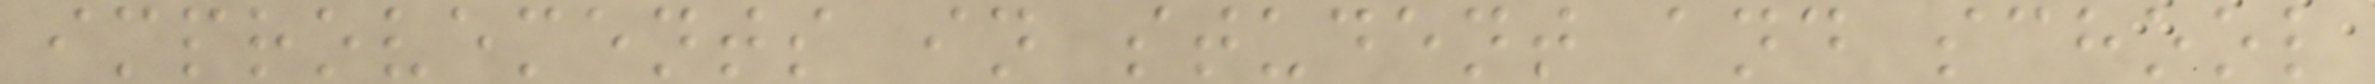improvements in student and school
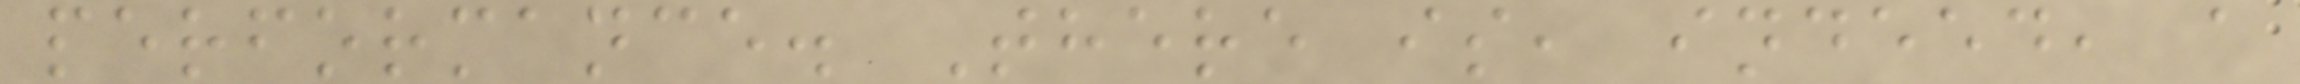performance. There is, indeed, a
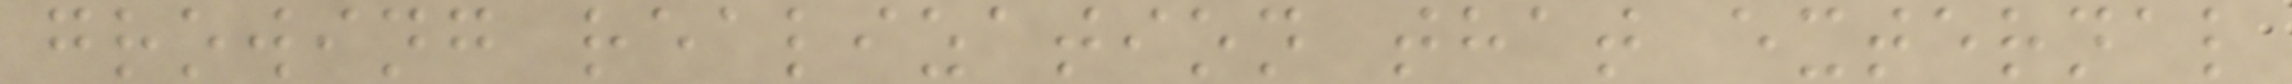growing realization that external
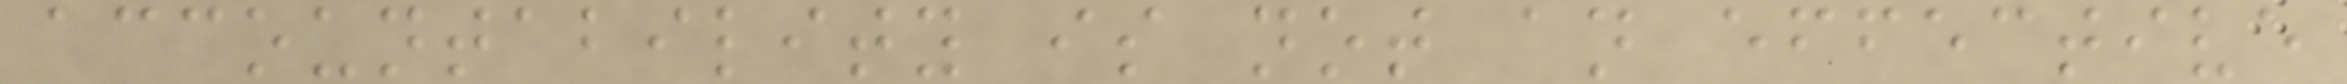accountability is not an effective
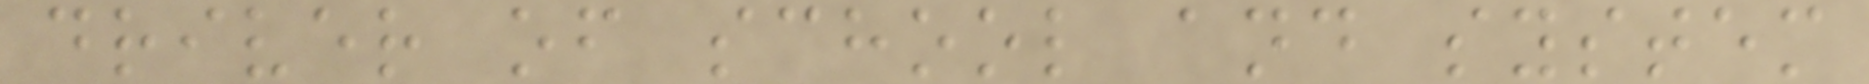driver of school and system
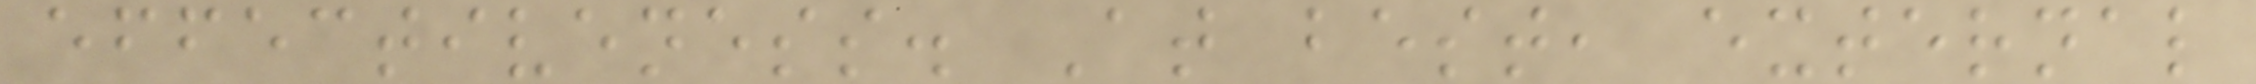effectiveness. At best, external
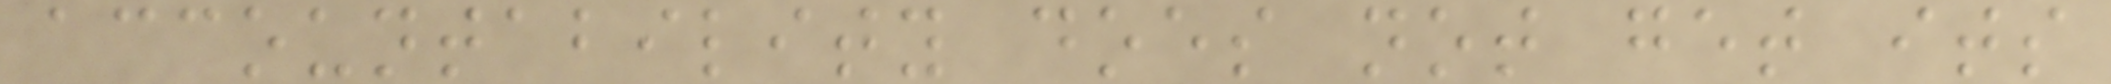accountability does not get its
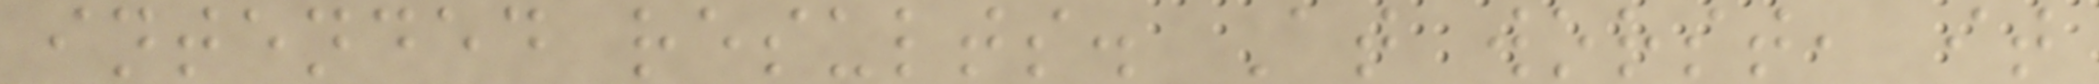intended results. At worst, it
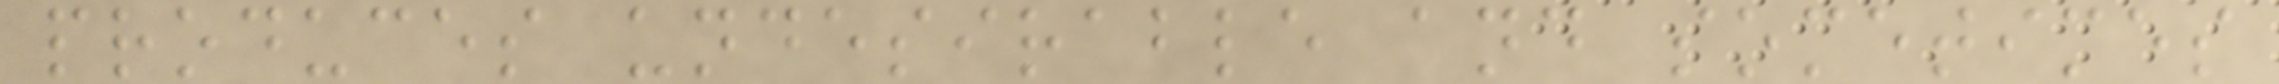produces undesirable and sometimes
